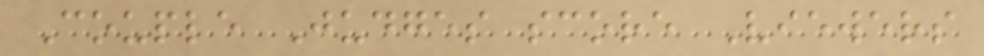Couple Judges score Viewers
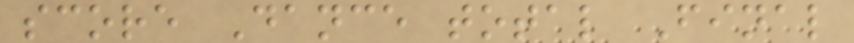score Dance total Final
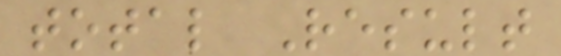total Result
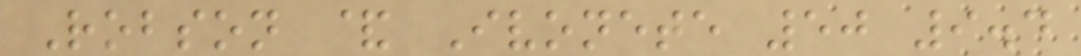Robson & Ivonete 50 9.4
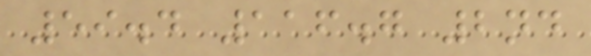59.4 116.7 2nd
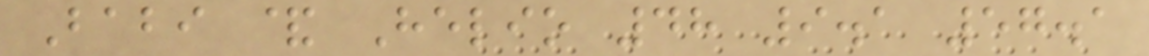Babi & Helio 48 9.1 57.1
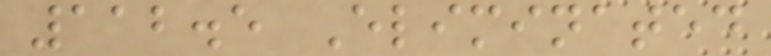112.5 Eliminated
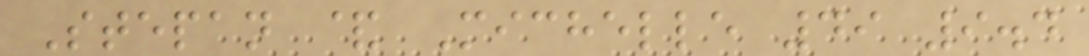Stepan & Michelle 49 9.4
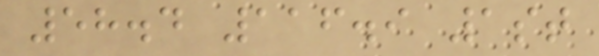58.4 116.9 1st
